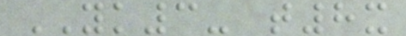YK3- t8x
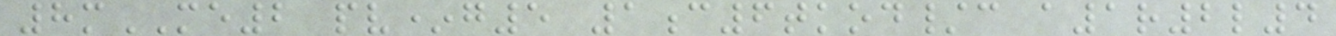8mME2 pv*g5 1c6tkod/c a1r2l4
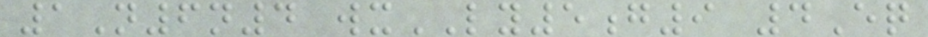1N6n4 wxLY5g9 4Eq
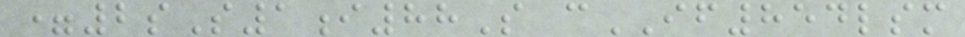=2sS1i88S cIF854lsm
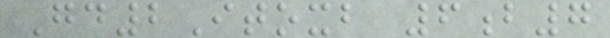Gd2Itoxb 6b7
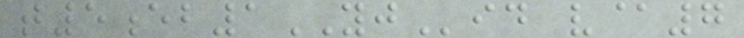t5eb1YJid v@7
